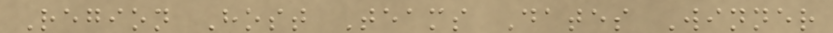Region Host Teams Dates Winner
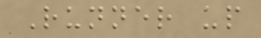Runner up
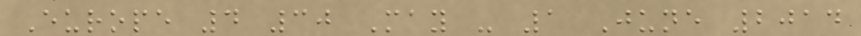Europe 4 30 May - 1 June 2014
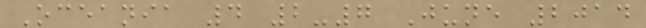Oceania 4 2-7 June 2014
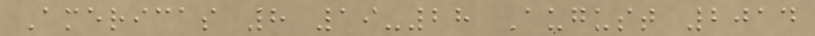Americas 8 19-28 August 2014
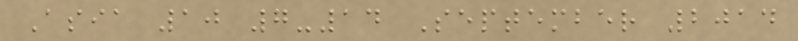Asia 10 7-14 September 2014
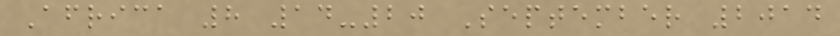Africa 8 14-20 September 2014
